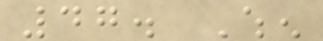47. When
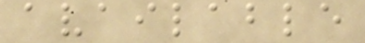available
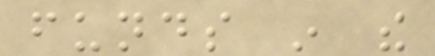funds in the
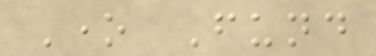One Fund
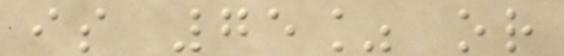is 75% or
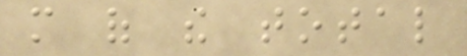more of the total
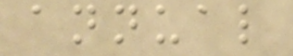annual
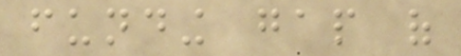funding gap of
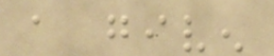a given
